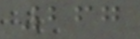267
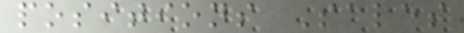positions Sales
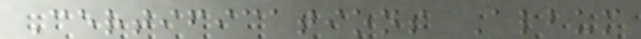Certifications Album
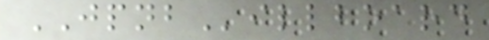JPNBillboard
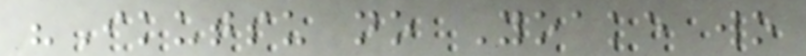"Ikutsu no Yoake wo
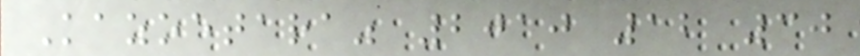Kazoetara" 2010 12 30
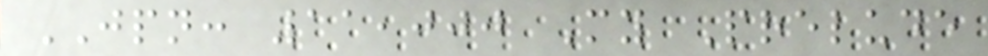JPN: 11,000 My Prelude
